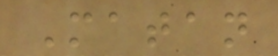Matan
